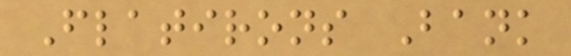Flatirons Bank
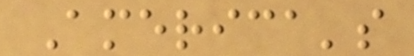America's
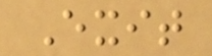Exit
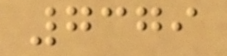7379
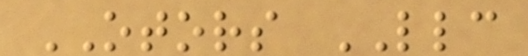OTORS LLC
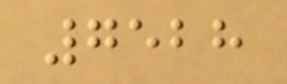7528
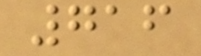716
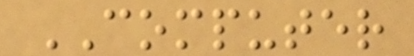COMPUTER
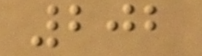202
